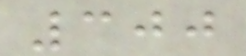300
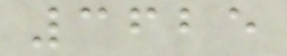3625
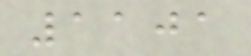1101
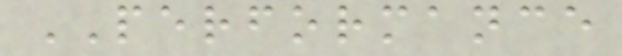PERFORMANCE
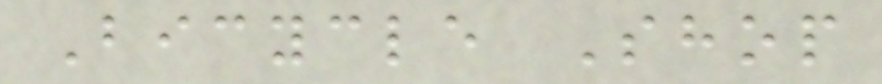Bicycle Shop
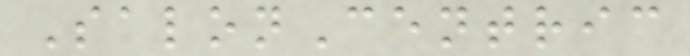SalonCentric
